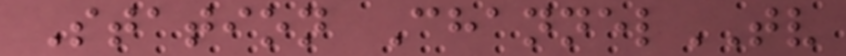Station ChannelTV
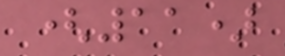(11)
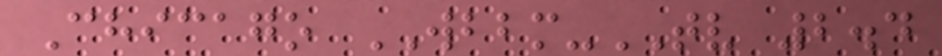Chicago WBBM-TV 2.4
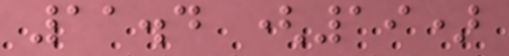11.4 (19)
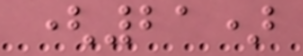(21)
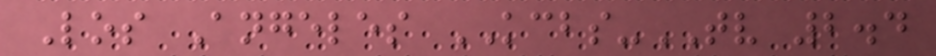Los Angeles KCBS-TV 2.4
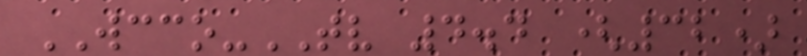WCCO-TV 4.4 (32)
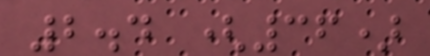2.4 (36)
